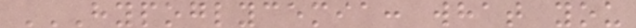HYPOGLYCEMIA: WHAT YOU
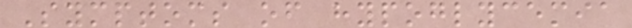Symptoms of hypoglycemia
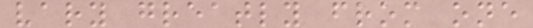vary greatly from one
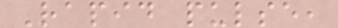Rapid pulse,
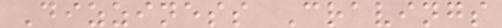Dizziness Cravings
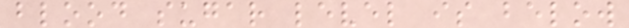blood sugar level is below
